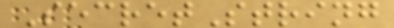SecretString
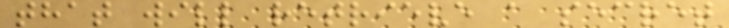that will retrieve a secret
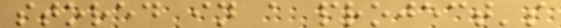stored in a project's
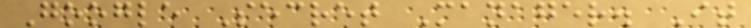Google Secret Manager. It
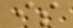is
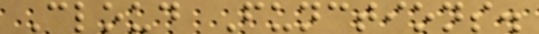Cloud Functions.
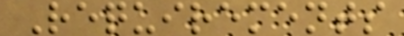Requirements
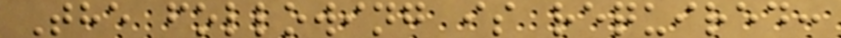The following is required:
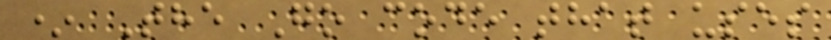* The Go code that uses
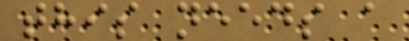this needs a
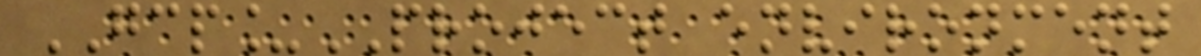GCP_PROJECT environment
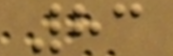83
